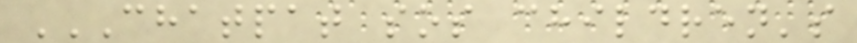CHATPAT SOS CHILDREN'S
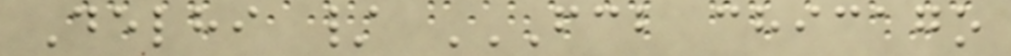Delhi / FCB CHICAGO
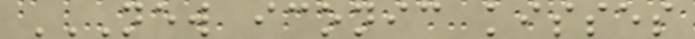NEW ICONIC KISSES
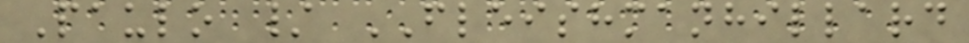Paulo / FLEISHMANHILLARD
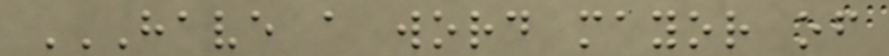HAVE A WORD MAYOR OF
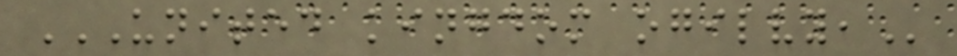UNITED KINGDOM OGILVY,
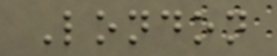London
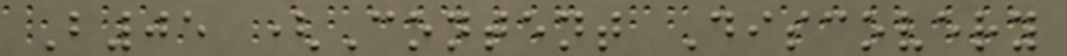B05 (Content Discovery
